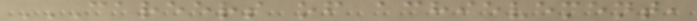CAREERS OF ACHIEVEMENT,
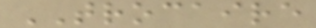TROCAIRE
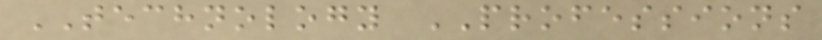TECHNOLOGY PROFESSIONS
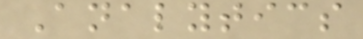Analytics
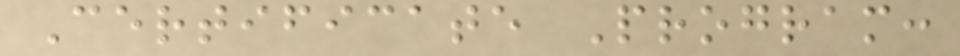Certificate Program:
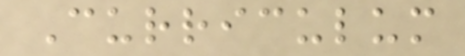Curriculum
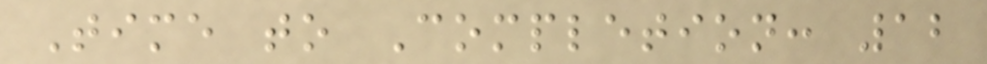Time to Completion: 12
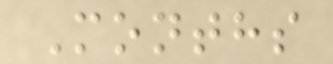Months
